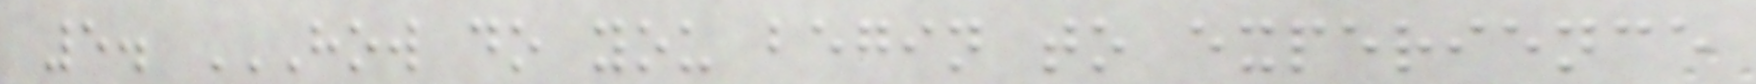5. HOW DO YOU BEGIN TO EXPERIENCE
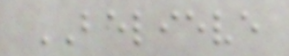BELIEVE
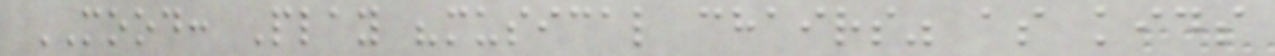MOOD: Play "musical chairs" as kids
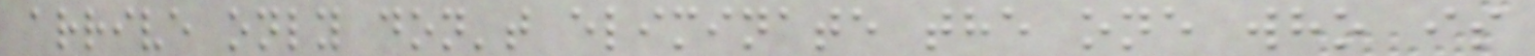arrive only don't eliminate the one who is
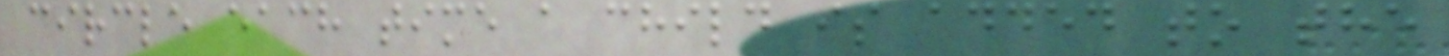circle each time a child is added to the
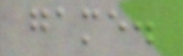game.
